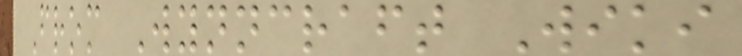From Wynncraft Wiki
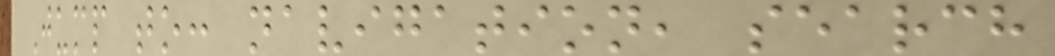Jump to: navigation, search
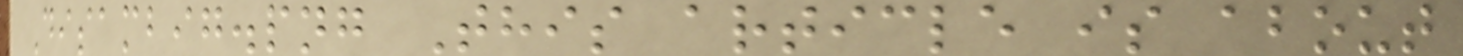Disambig.png This article is about
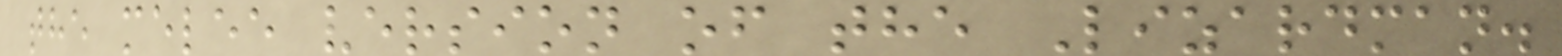the melee version of the Lizardman.
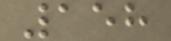158
